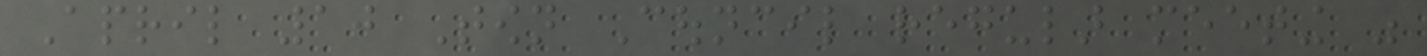April 10 Town Council regular meeting was
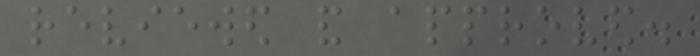reviewed and approved.
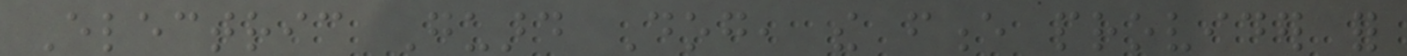Electric Guard Dog, the fence provider for
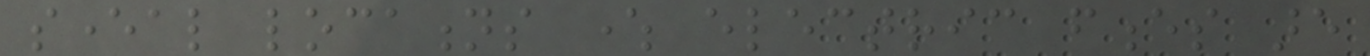several locations where electric fences are
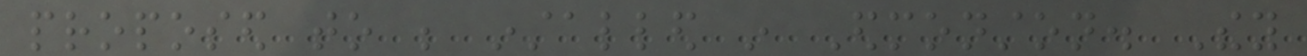proposed to be installed in Edmonston. They
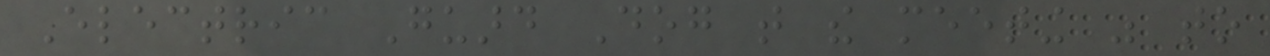Electric Guard Dog that the meeting was to
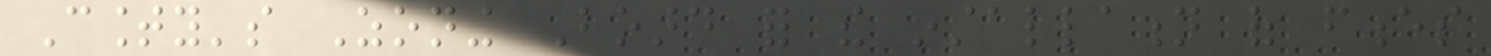County's Zoning Board for the installation of fences
